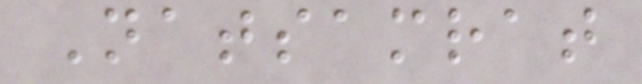Natsamrat
